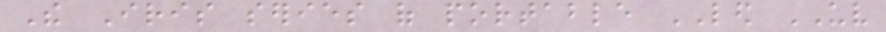The Iris series of portable LED UV
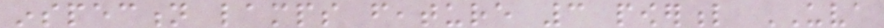inspection lamps feature 3 powerful UVA
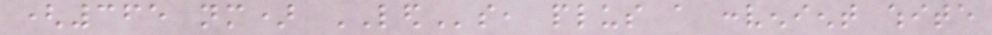(365 nm) LEDs, plus a convenient white
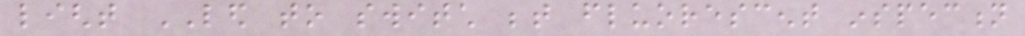light LED to switch between fluorescent inspection
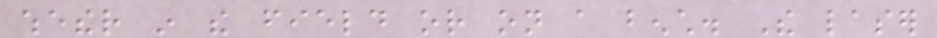whether in the field or on a bench. The laser
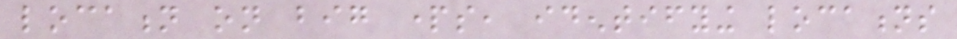location on big parts, identifying locations
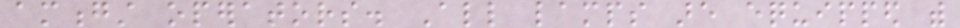amongst operators. All lamps are equipped with
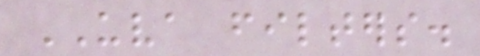UVA filters.
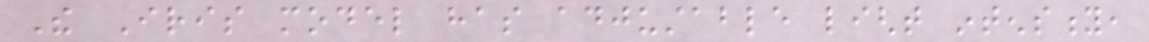The Iris model has adjustable light intensity,
